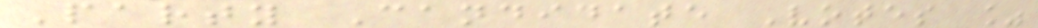Party Candidate Votes %
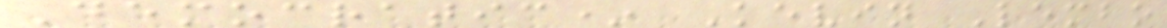Democratic* Kevin Lembo
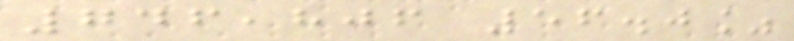746,806 56.0%
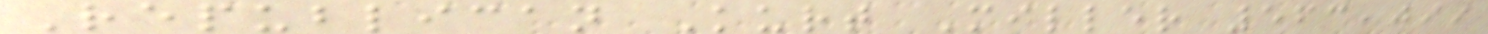Republican Kurt Miller 563,099
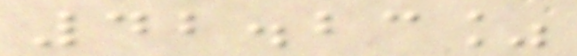42.23%
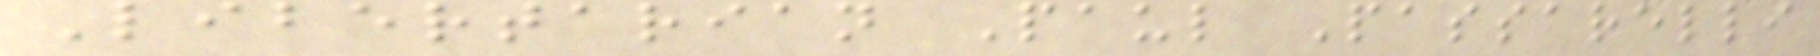Libertarian Paul Passarelli
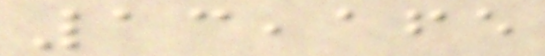13,165
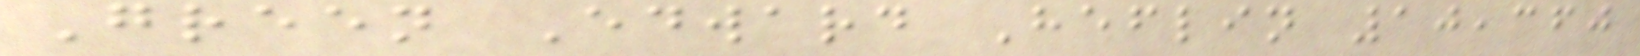Green Edward Heflin 10,360
